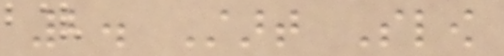2. Start Slow
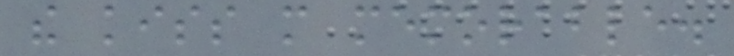the kiss more memorable.
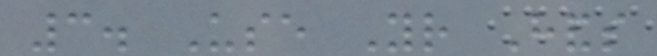3. Use Your Hands
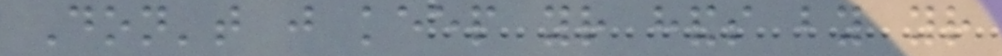Don't just keep your hands by your
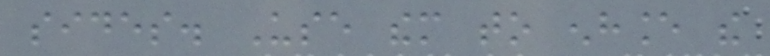sides. Use them to enhance the
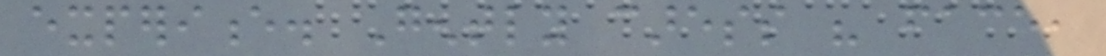experience. Gently caress his face,
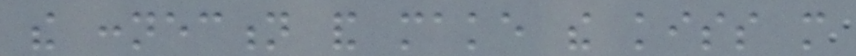the connection and make the kiss more
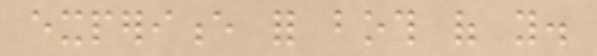experience for both of you.
